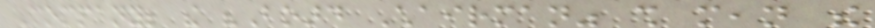Company; the "Board Chairman" shall mean the
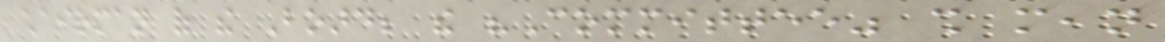chairman of the Board; the "Committee" shall mean
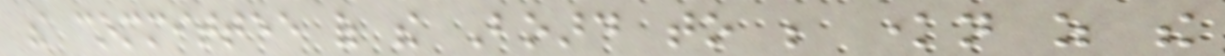the committee of the Board to be known as the
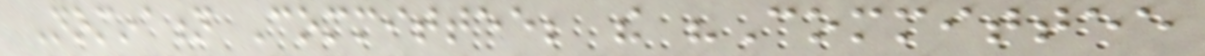Nomination Committee; the "Committee
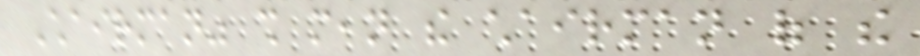Chairman" shall mean the chairman of the
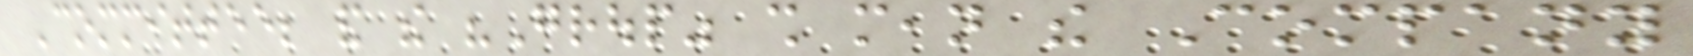Committee; and the "Group" shall mean the Company
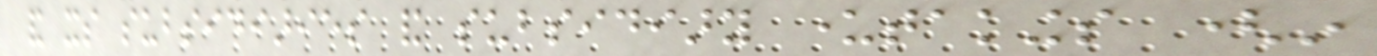and its subsidiaries and subsidiary undertakings (in
